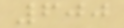600
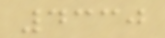4330
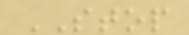STOP
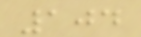104
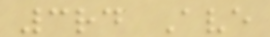3rd Ave
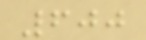600
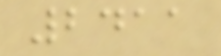2411
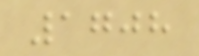1708
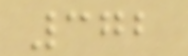372
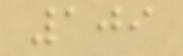109
